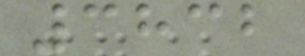3832
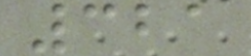321
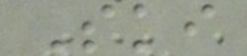Ski
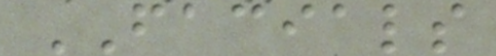FACIALS
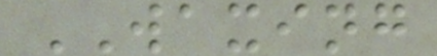WAXING
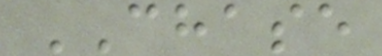CHASE
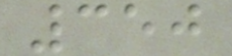350
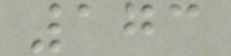173
